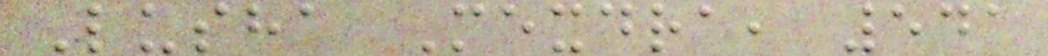Lusha Mexdra, 541
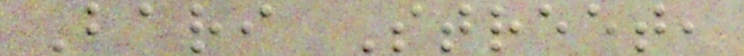Bari Street,
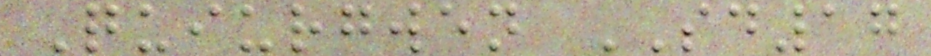Quiurgwen SD17
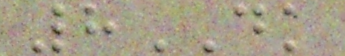8DK
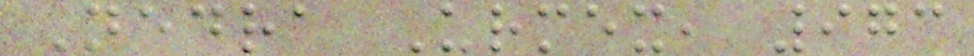Nedra Urmex, 973
